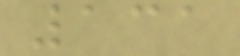131
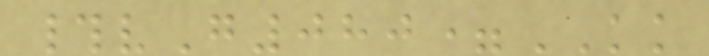#vG080=KK
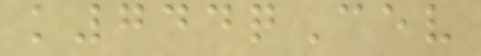k744qCev
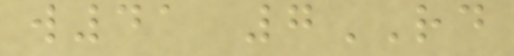w41 7RD
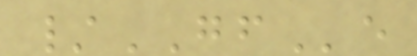/GFe
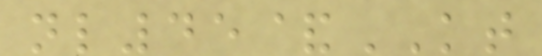nl45&KT
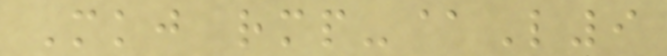Mkj rmp-@L9
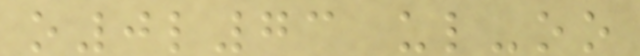o0l73 ul-oo
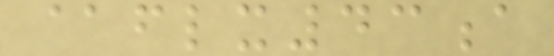@flx43a
